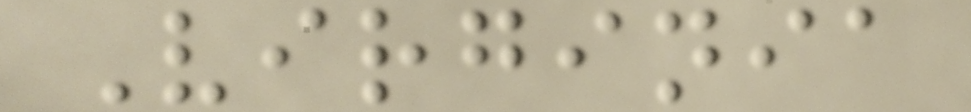Virginia
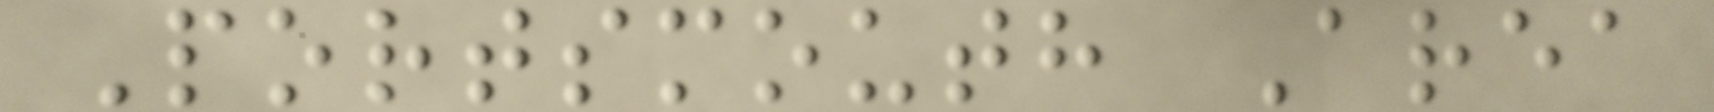Portsmouth Area
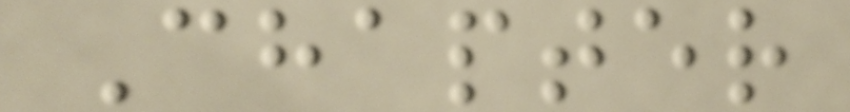Chapter
